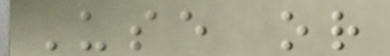Use or
